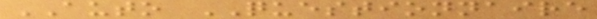AUTO QUESTIONNAIRE
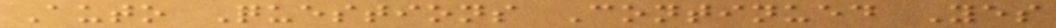Auto Questions Continued Yes
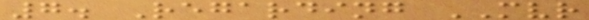7. Regarding MVR
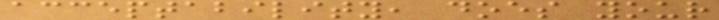acceptability, does your
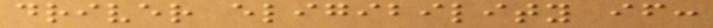driver eligibility if:
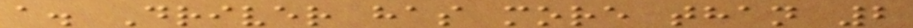a. Driver has more than 2
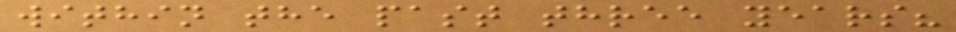within the past three years?
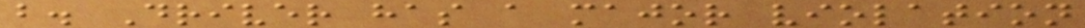b. Driver has a major violation
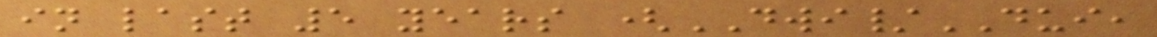in last 5 years (DWI/DUI,
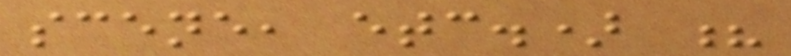scene, etc.) ?
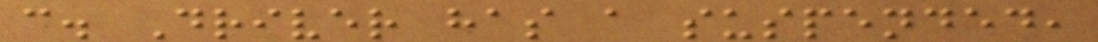c. Driver has a suspended,
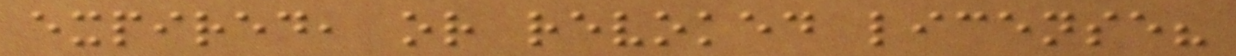expired, or revoked license?
